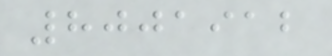8001912
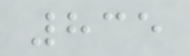835
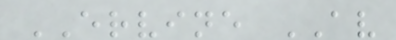ERVINE AV
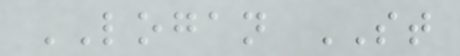LOGAN ST
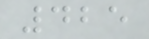425
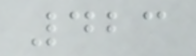423
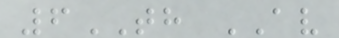6TH AV
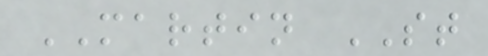MARTIN ST
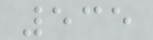535
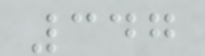347
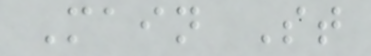Main St
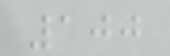100
